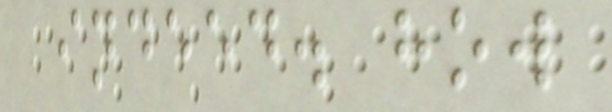indeed. how
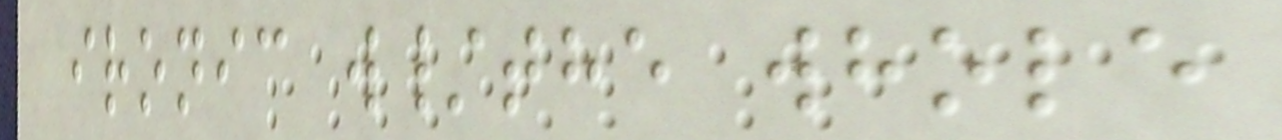ironic w/the whole
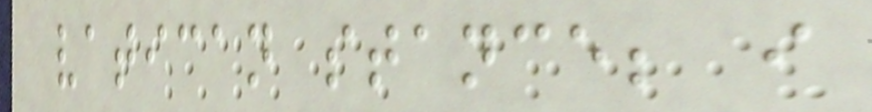vatican stance; i
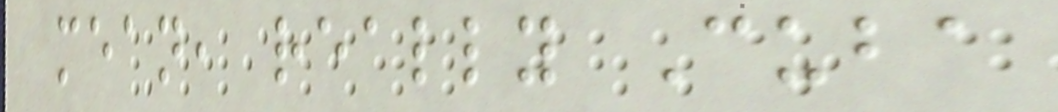mean, really Cuba
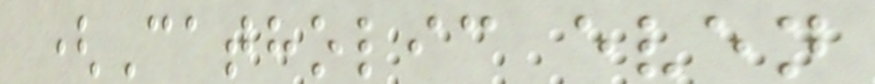(Catholic even
